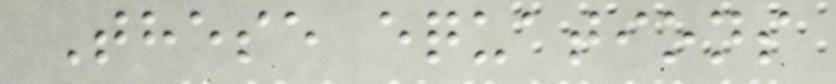These equations
